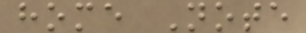home Note
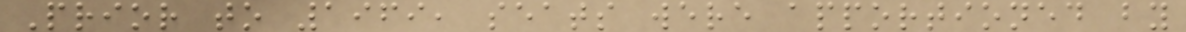Prior to 1969, seats were apportioned by
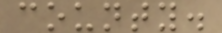county.
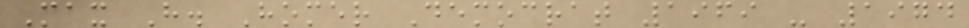Max H. Homer Democrat 1969 - 1974
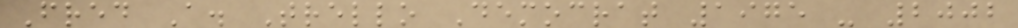Fred A. Trello Democrat 1975 - 2002
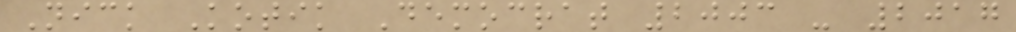Nick Kotik Democrat 2003 - 2017
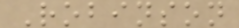Robinson
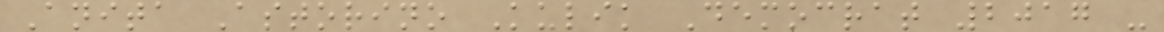Anita Astorino Kulik Democrat 2017 -
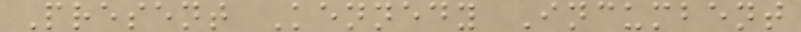Present Kennedy Incumbent
